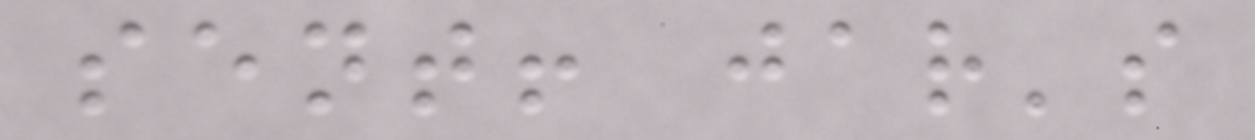sent! jar's
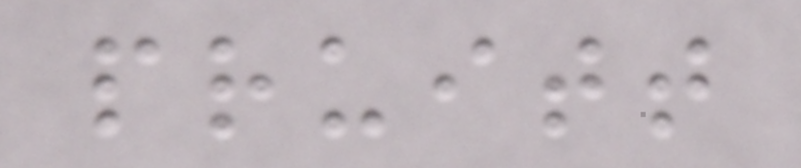pruitt
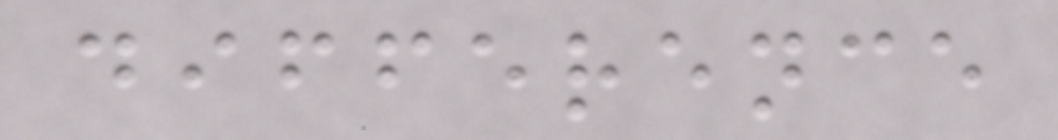difference
